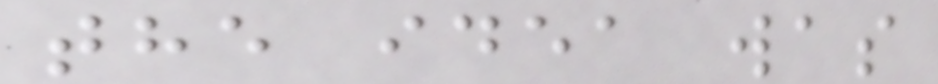the idea was
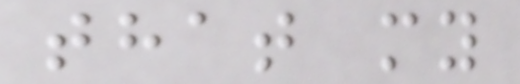that my
